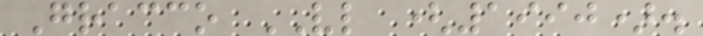Gracco VL (1990).
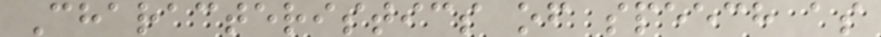Characteristics of speech as
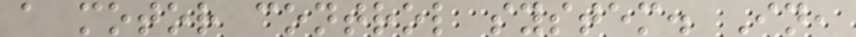a motor control system. In,
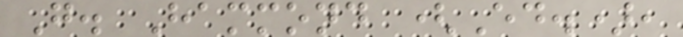G. Hammond (Ed.),
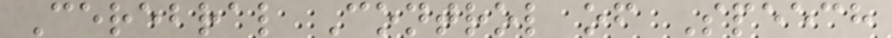Cerebral Control of Speech
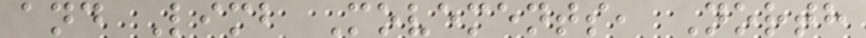and Limb Movements, North
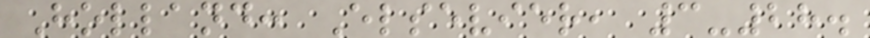Holland: Elsevier, 3-28.
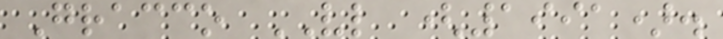Gracco VL (1991).
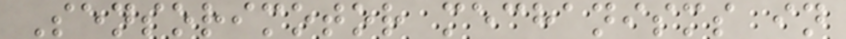Sensorimotor mechanisms in
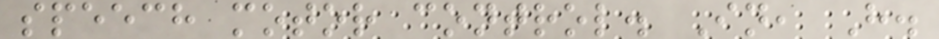speech motor control. In, H.
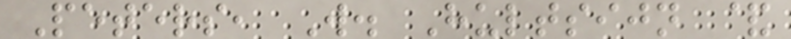Peters, W. Hultsijn &
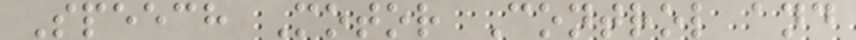Speech Motor Control and
